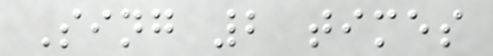Sing 2 times
